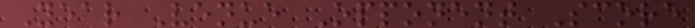Year Venue Opponent Score
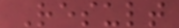Result
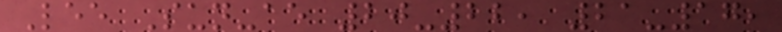Lee Sun-ae 20-22, 21-17,
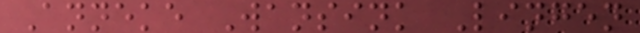Anneke Wansink Lingen
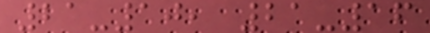21-10, 21-16
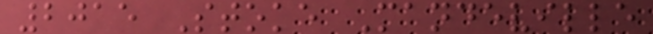2015 Stoke Mandeville
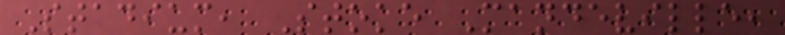Stadium, Stoke Mandeville,
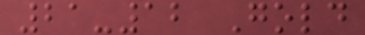21-12 Gold
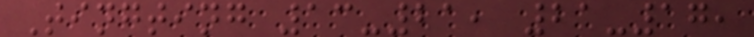Tingting 13-21, 21-17,
